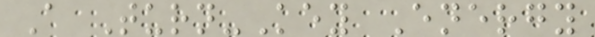A Turn-Key Energy
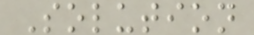Solution
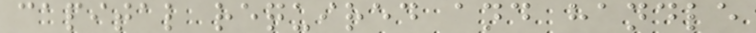capital required and handle
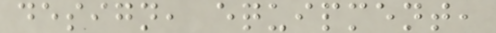design, equipment,
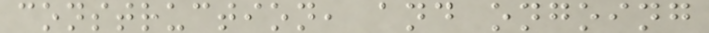construction, and ongoing
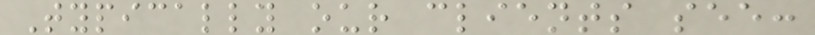Typically our clients see:
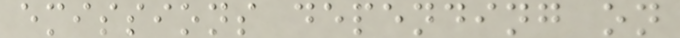emissions depending on
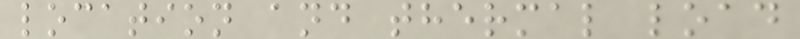location and thermal load
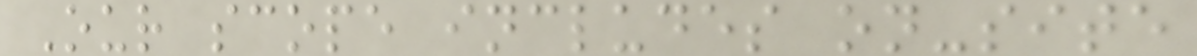Our scope includes on-site
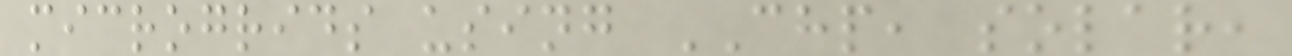microgrids using CHP, solar,
